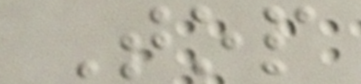Top
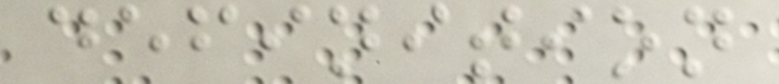definition
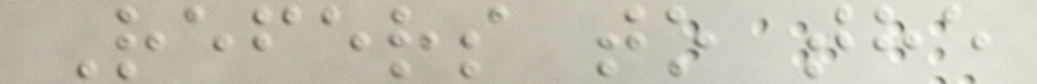Refers to the
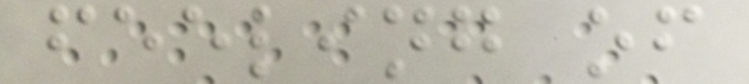feeling of
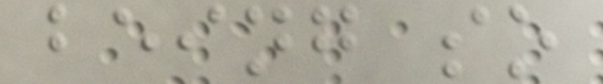being so
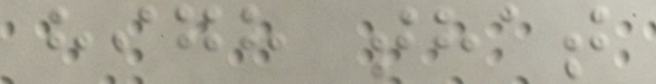high that
